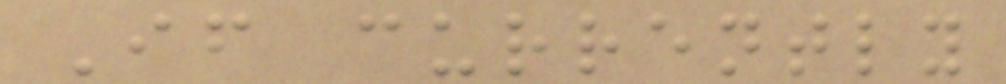If currently
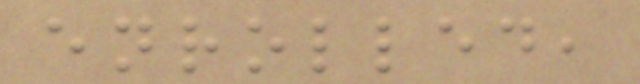enrolled,
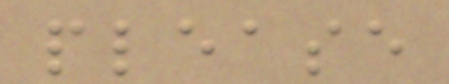please
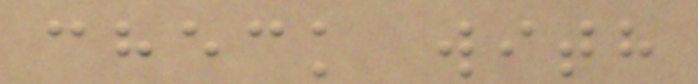check with
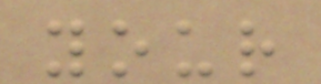your
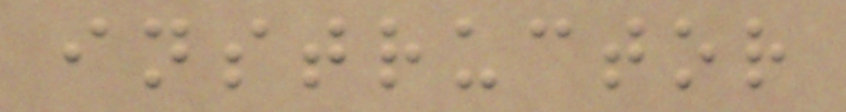instructor
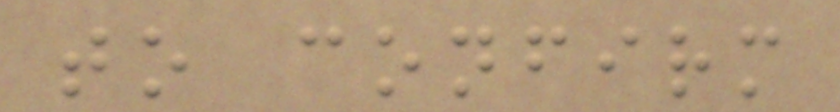to confirm
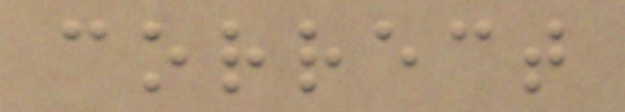correct
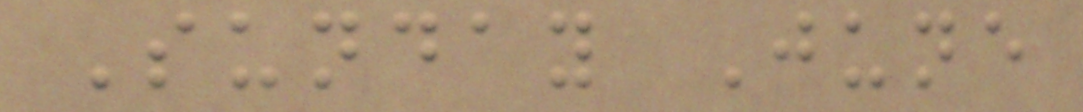Sunday June
